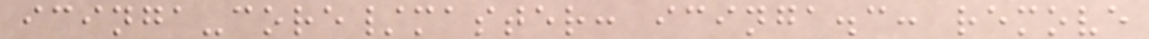icinga-core/master: icinga.c: remove
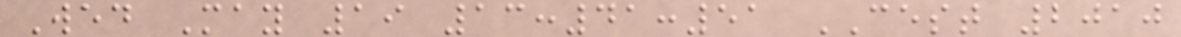Wed May 19 13:41:51 CEST 2010
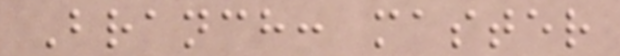Branch: master
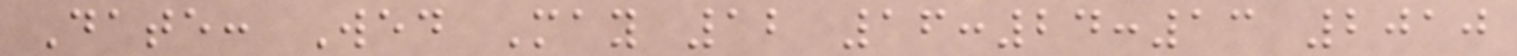Date: Wed May 12 16:24:13 2010
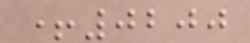+0200
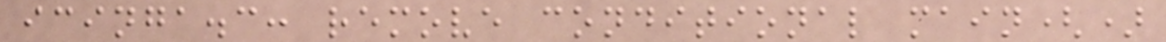icinga.c: remove conditional main()
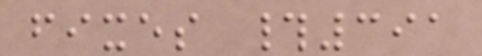fixes #391
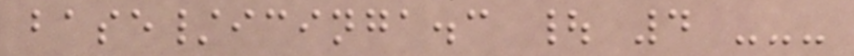base/icinga.c | 4 ---
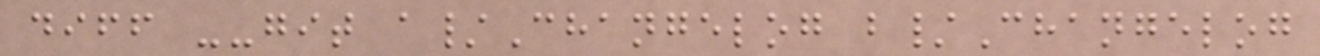diff --git a/Changelog b/Changelog
